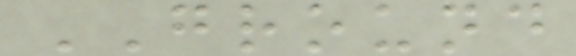GROUND
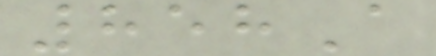858A
